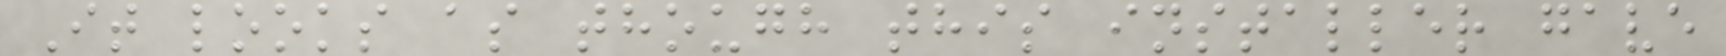It looks as though this installer gave
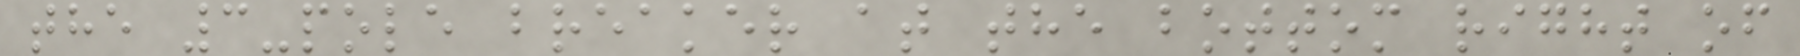the 3-pole breaker at the bottom right of
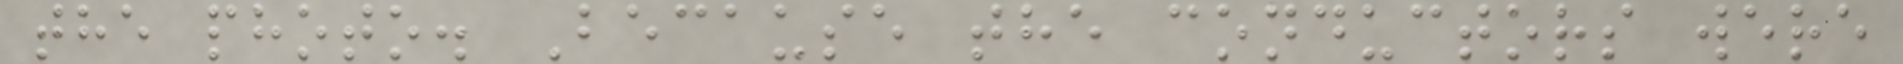the photo. Because the conductors were
